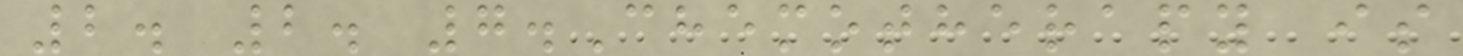2. 2. 7.Chemotherapy is
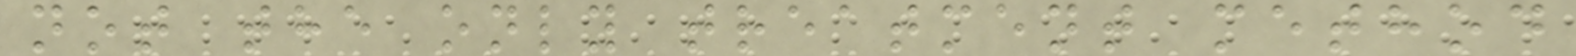not the only treatment method
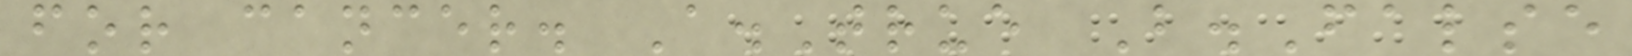for cancer. A.True B.False
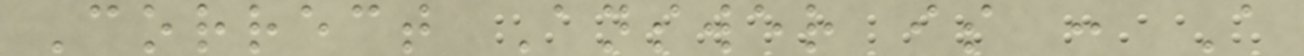Correct Answer is : A
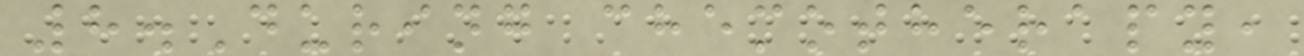8.During chemotherapy,
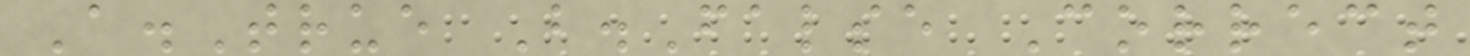A.True B.False Correct
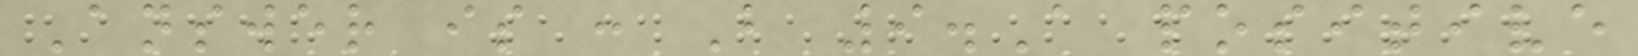Answer is : B 9.A positive
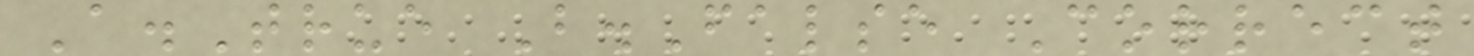A.True B.False Correct
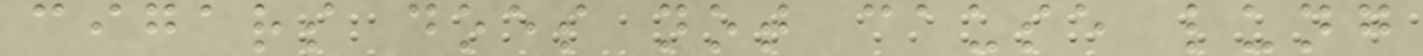cigars does not cause lung
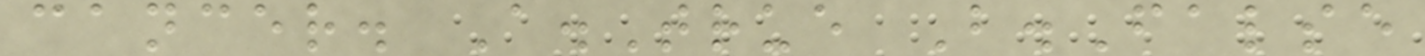cancer. A.True B.False
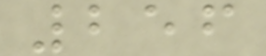256
